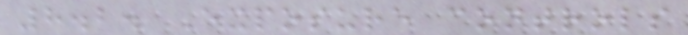8.2. Exposure controls
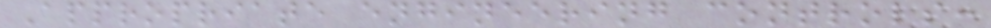Appropriate engineering controls:
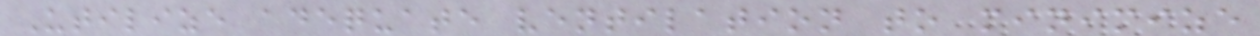Utilize adequate ventilation to minimize
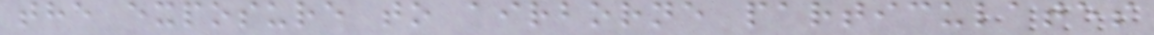the exposure to airborne particulates
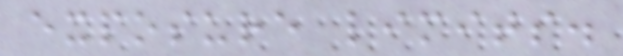exposure limits.
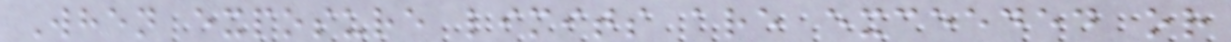When exposure limits are exceeded or
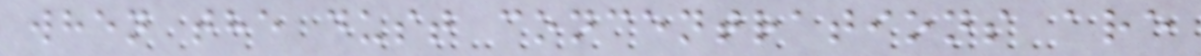when the dust concentrations are
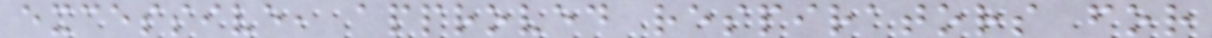excessive, approved respirators for
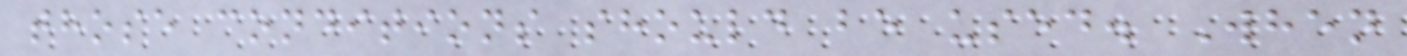those conditions should be used. When
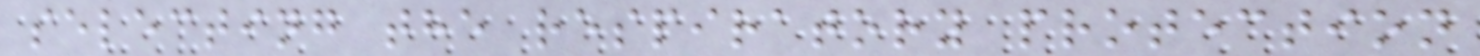selecting the respiratory protection
